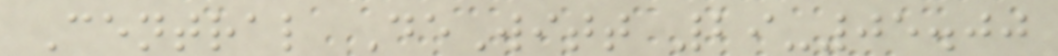Central DeWitt 29-05.00
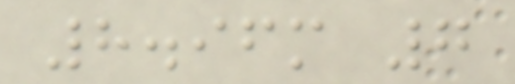8.96m 7
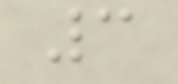3
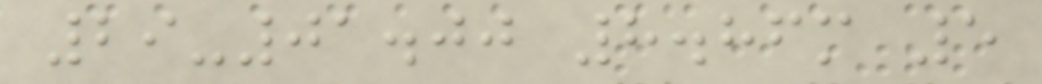29-01.00 8.86m 5
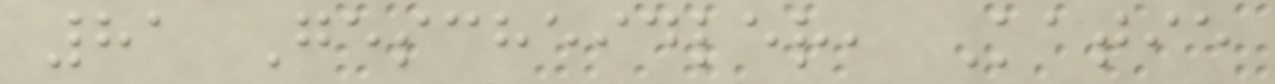81 Gescheidler, Katie
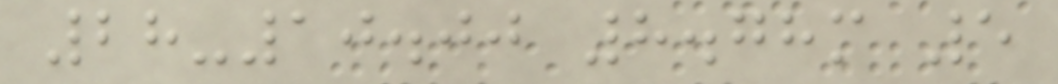28-10.00 8.78m 5
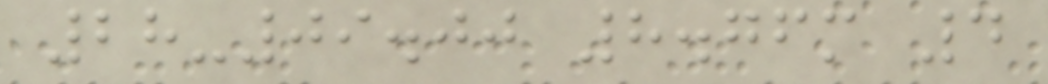28-09.00 8.76m 4
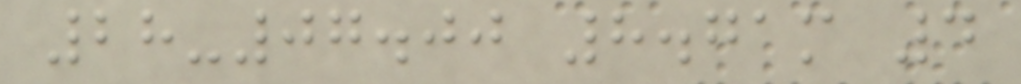28-07.00 8.71m 4
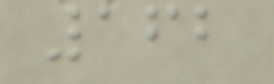162
